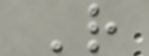R
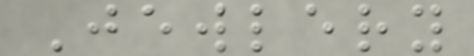Jewlery
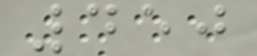450
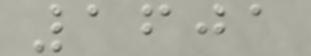1601
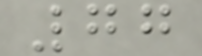77
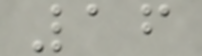16
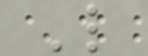L
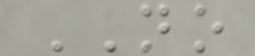NO
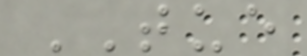TUE
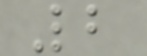2
